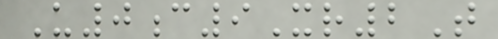U0c9Xr2T
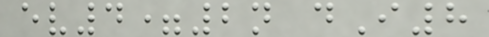ev4=2n dI8
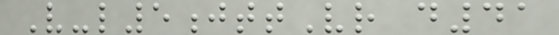V-l5jttVr d41
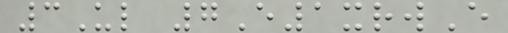3Ul 7E1xrwE
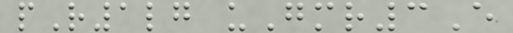pR1lg uGmr3E
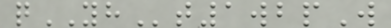qYHt1wbpW
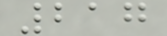217
